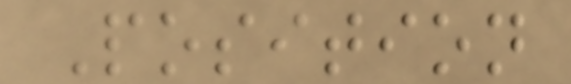Position
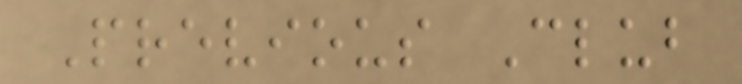Previous Club
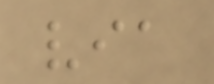via
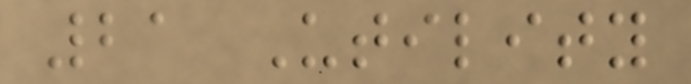21 Utility
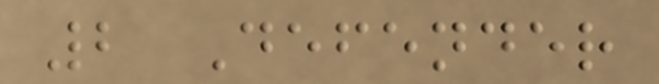2 Defender
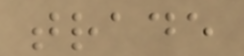trade
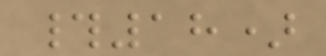#18)
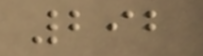292
